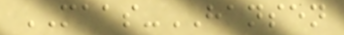MAAS-HANSEN
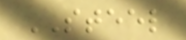STEEL
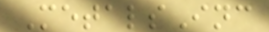MetalsInc
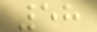58
